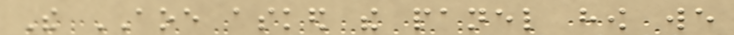The AOE asked the panel how we
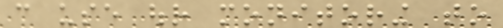can use our monitoring to
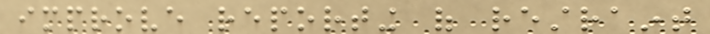improve reporting of restraint
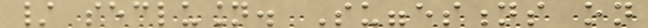/ seclusion. Suggestions on
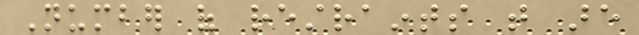Number of restraints that are
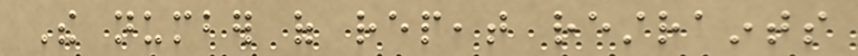The number of repeat restraints
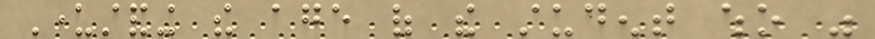Understanding the age of the student who was
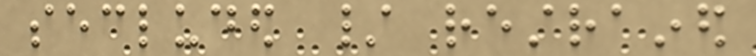secluded / restrained
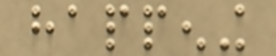happening
